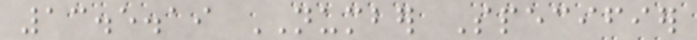13.5.19 NUMBER Specifier
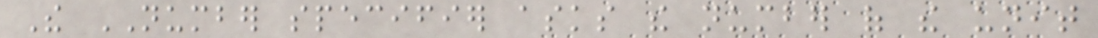The NUMBER specifier asks the number of the unit
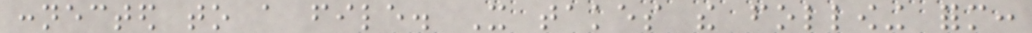connected to a file. It takes the following form:
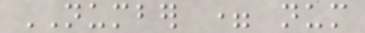NUMBER = num
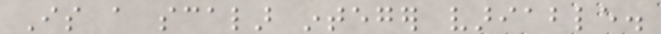Is a scalar integer variable.
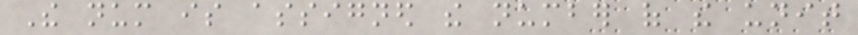The num is assigned the number of the unit
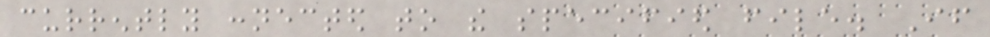currently connected to the specified file. If
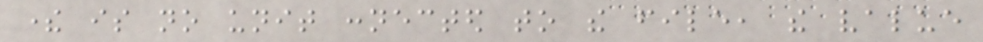there is no unit connected to the file, the value
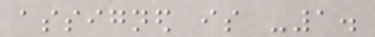assigned is -1.
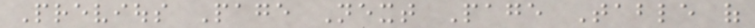Previous Page Next Page Table of
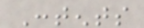Contents
